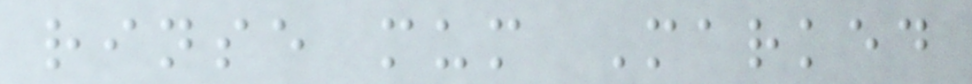rinse mum Marked
